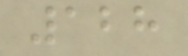128
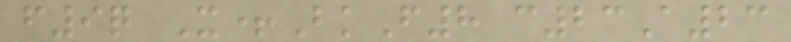f9q X+BkF8 c23A23
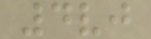4vj
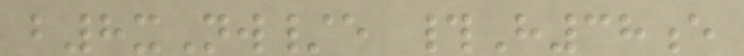b8xNw/e #H38e
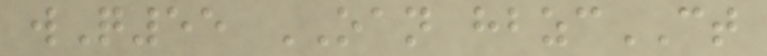wQ55 OAN hbzcCT
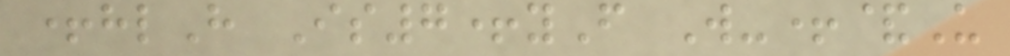+hlH Is7+yF W-+&U
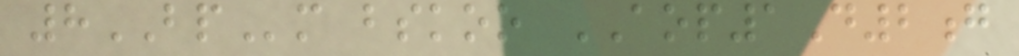8BPm bskoo AOP1D2g
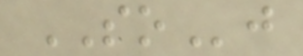SOj
